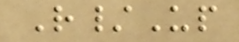R/Up
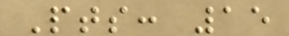Pts: 15
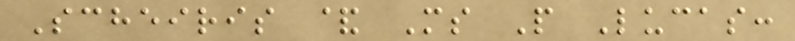Scheiris & Ms P Lucas:
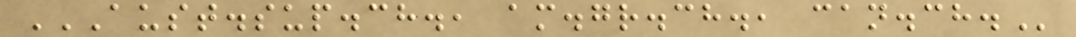AUST.SUP.CH., AM.GR.CH., CAN.CH.
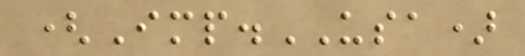(Imp.USA)
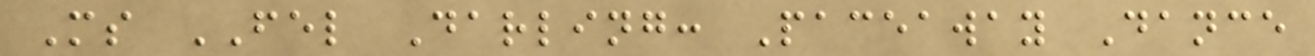Ms FEL Darling: Paceaway Dance
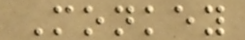Monkey
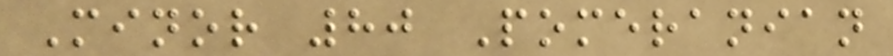Minor 80 Pomeranian
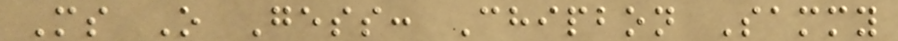Ms O Gess: Chipbon Sammy
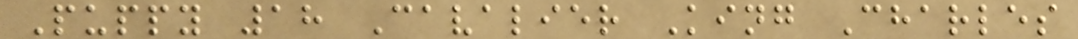Puppy 18 Cavalier King Charles
